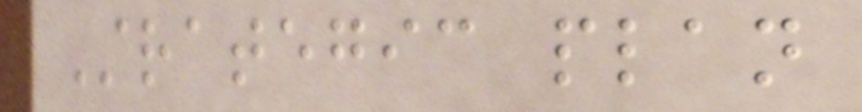Strategic plan
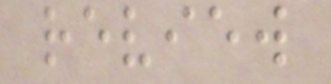review
